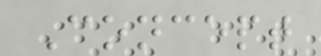Concept
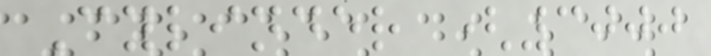Cylinder (3000
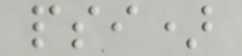psi)
